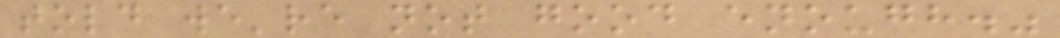told we're not good enough."
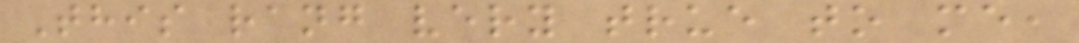This rang very true to me,
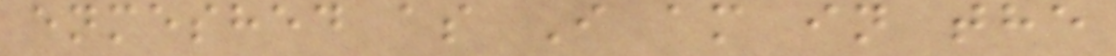enmeshed as I am in the
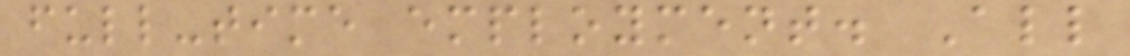full-time employment. All
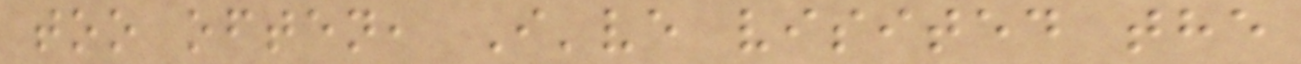too often, I've visited the
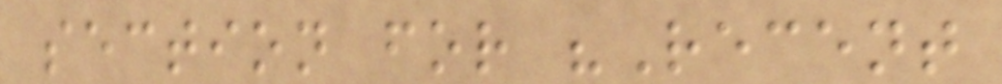section for "Recent
